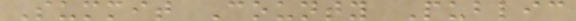Summit County Public
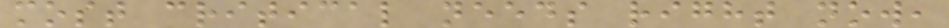most critical needs right now,
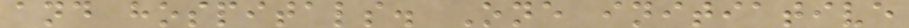and hospitals. One initiative
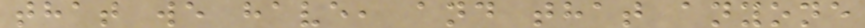that we have, and that anyone
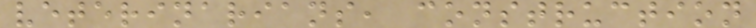veterinarians, construction
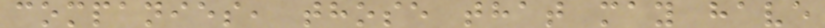companies, those that may have
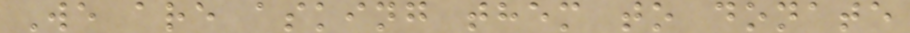We are asking them to donate
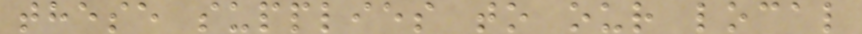these supplies to our local
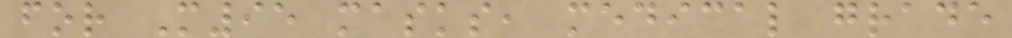for M95 masks, medical grade
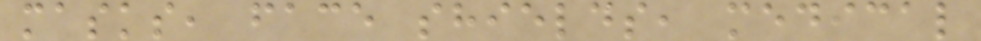masks, face shields, medical
